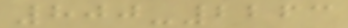800-2263
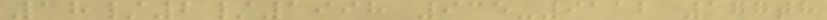18/2/1998 935-9112 177th
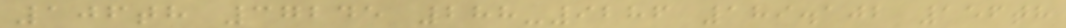106th 37245 288-9286 189.102 156th
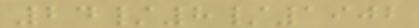24/8/1902
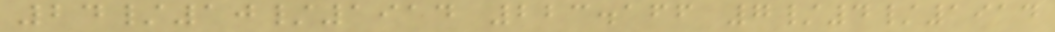24/10/1914 223.166 7/4/1914
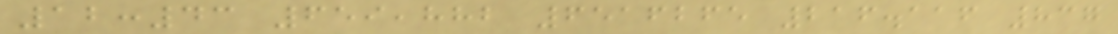12:43 659,882 6516265 216.116 837
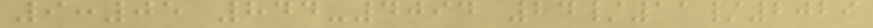9:05 844-4094 24/11/2029
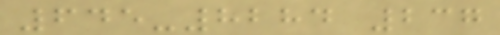645-8284 237
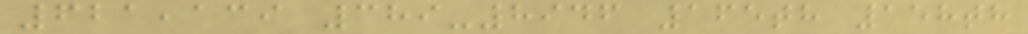621,139 389-8946 165th 158th
